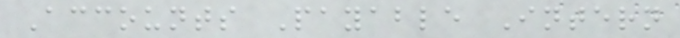Accounts Payable Intern
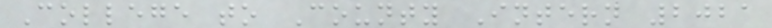College to County Intern 2021
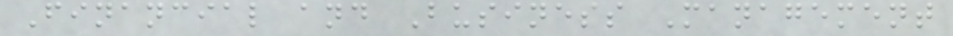Financial and Business Management
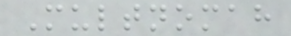Multnomah
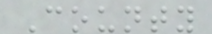County
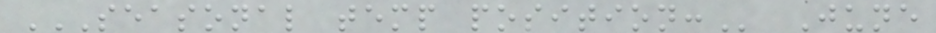SEASONAL TEMP POSITION: June
